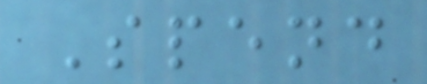Spend
